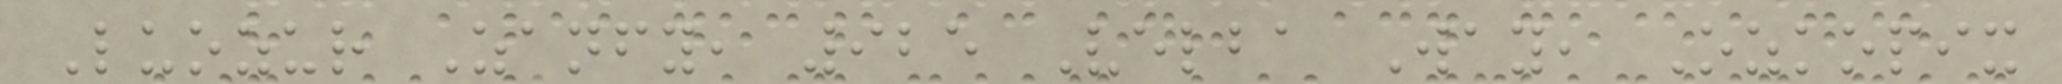Luozur Zanfy, 925 Velba Way, Ozkopix
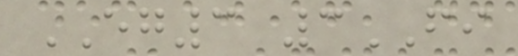EG3 3FI
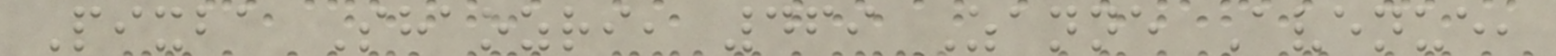Pixba Shaozri, 469 Zanne Avenue,
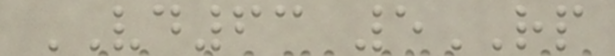VD63 5RP
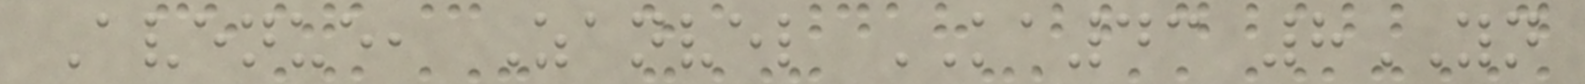Avenue, Zanvel KA43 8YN
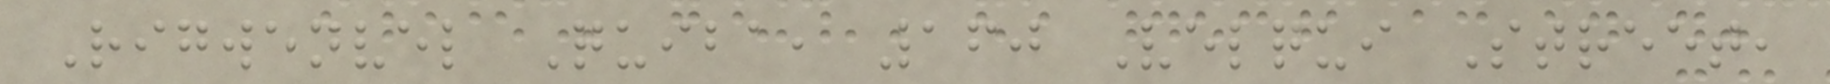Rigwenvel Quiba, 160 Velqui Street,
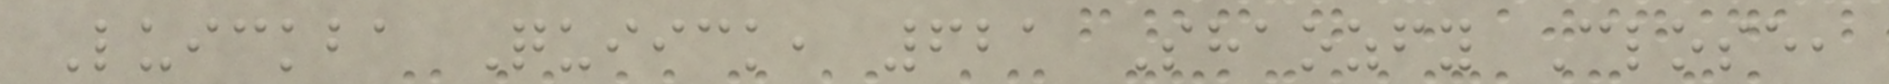Luickba Quiick, 621 Shaozfy Close,
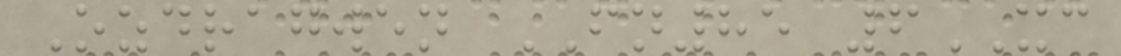Ozdragwen FN85 6XC
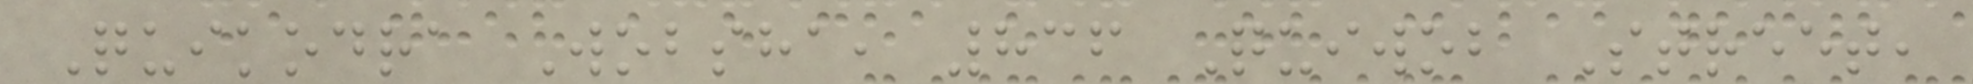Quikodra Wobsha, 836 Quiwob Street,
